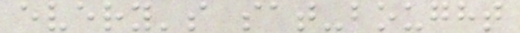every's sat-bought
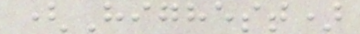(Highest)
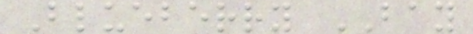Blueberry BAY
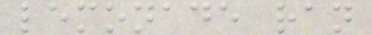lemonade ran
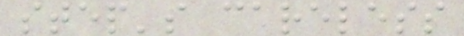step's careless
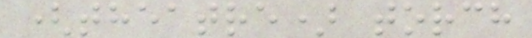(theatre) torch
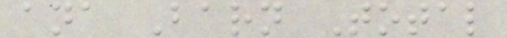ana Barn Total
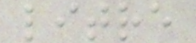litre
